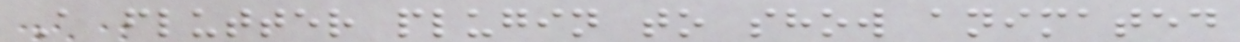A flutter plugin to show animated
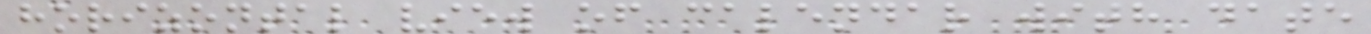horizontal view of calendar with date
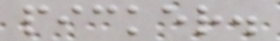picker.
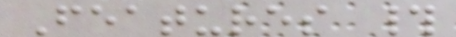Features #
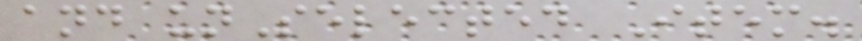and unSelected Item.
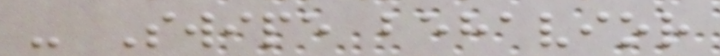- Swipe behavior
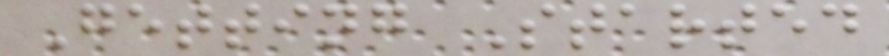Getting Started
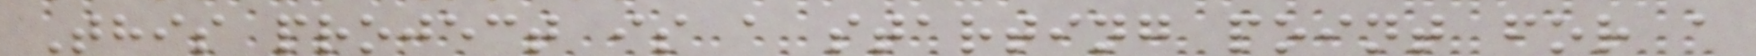This project is a starting point for a
